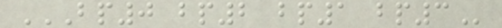BP0 BP2 BP1 BP3
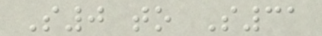S0 to S31
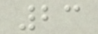23
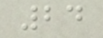24
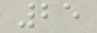25
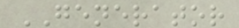GENERATOR
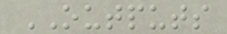OUTPUTS
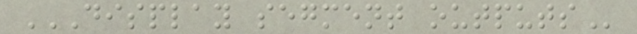DISPLAY SEGMENT OUTPUTS
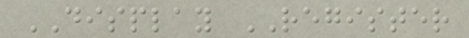DISPLAY REGISTER
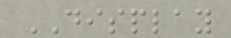DISPLAY
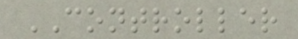CONTROLLER
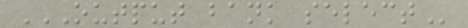OUTPUT BANK SELECT
